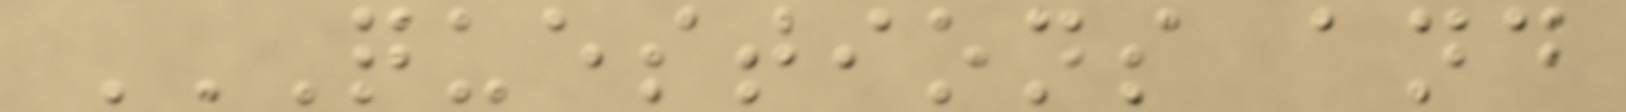QUESTIONS AND
